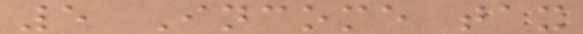5 Income tax
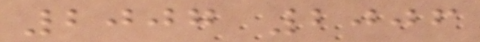2007 2006
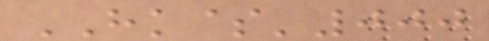HK$'000
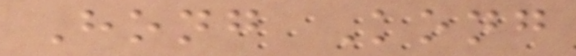Hong Kong
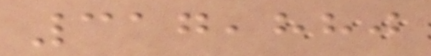317,880
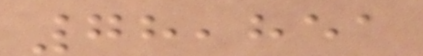78,851
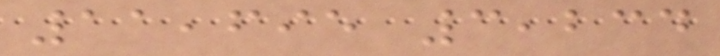11,695 3,234
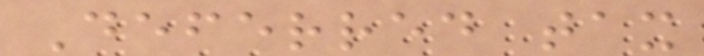Deferred tax
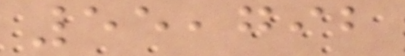55,792
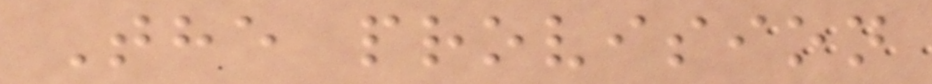The provision
